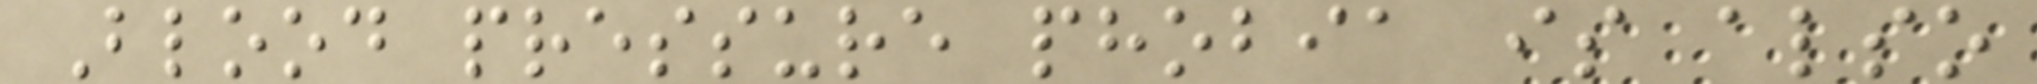Blood pressure phobia is also
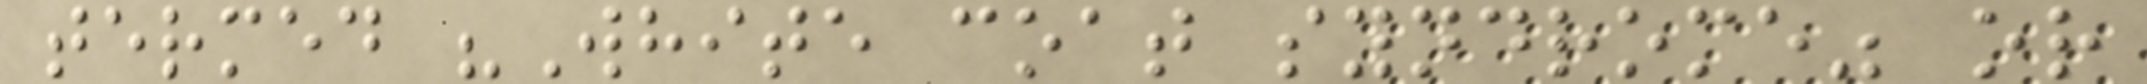termed "White coat syndrome" or
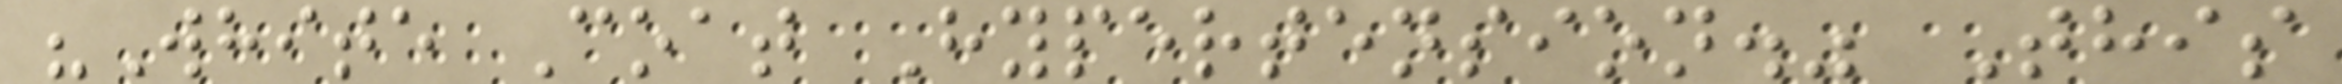"White Coat Hypertension." This
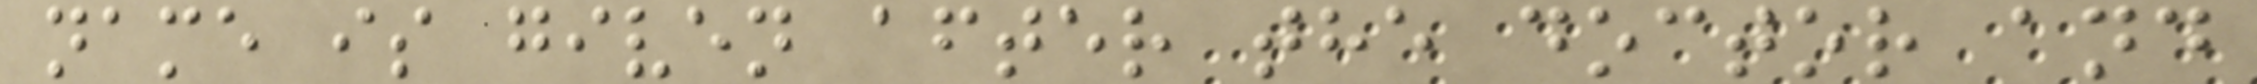name is given after the doctor and
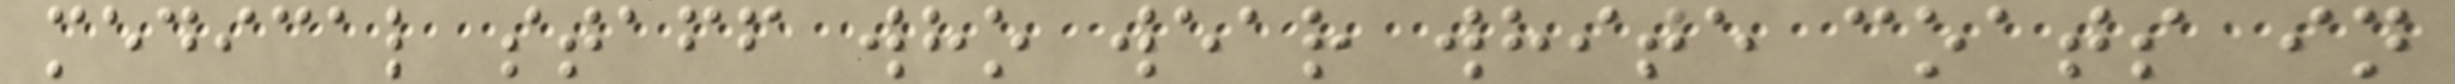medical staff who wear white coats in
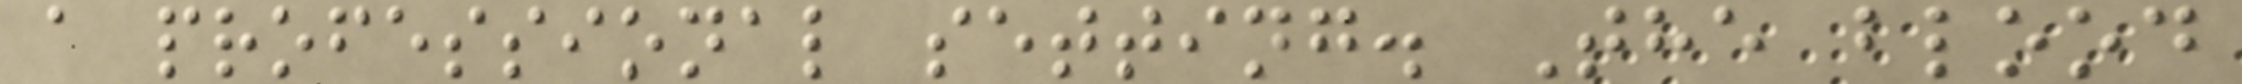a professional setting. The blood
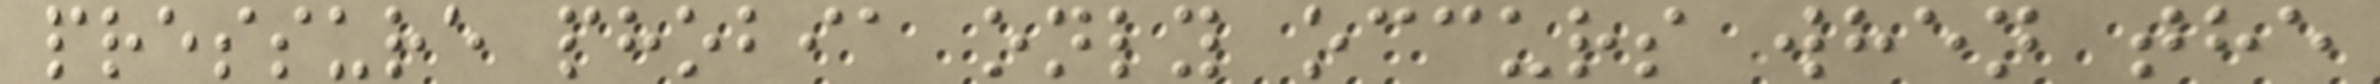pressure phobia only occurs when the
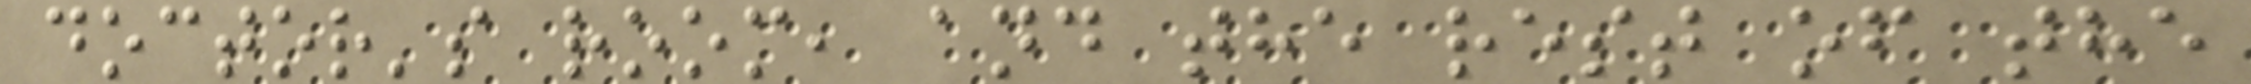doctor's room, and the rest of the
